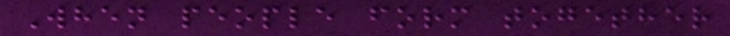When people form together
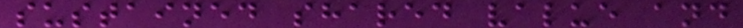sustained shared value and
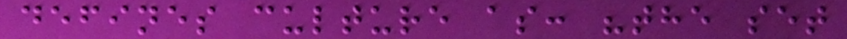defines culture as: "the set
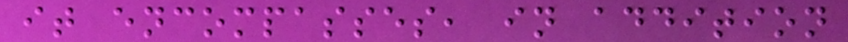it encompasses, in addition
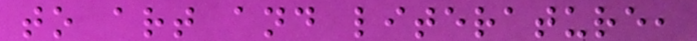to art and literature,
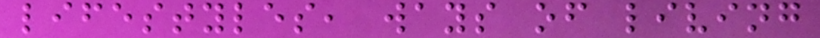lifestyles, ways of living
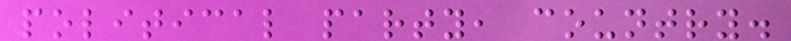political party, country.
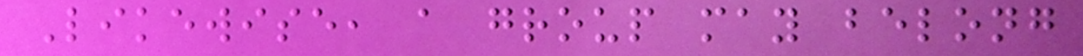Likewise, a group may belong
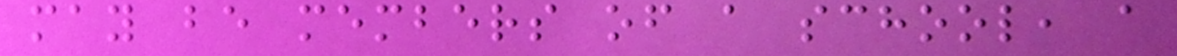may be members of a school, a
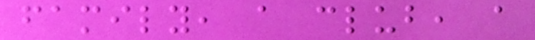family, a club, a
